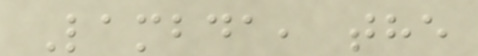Lambda, the
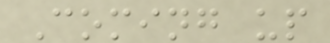Coming up
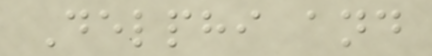Delphi and
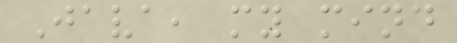Java, my mind
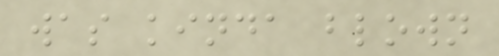was kinda blown
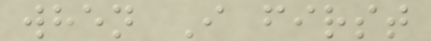when I first
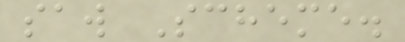saw Scheme.
